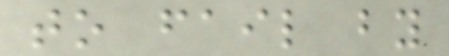to fail by
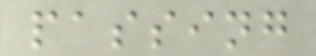passing
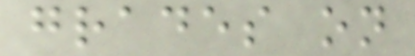grades on
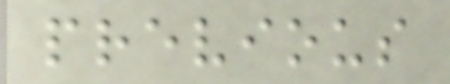previous
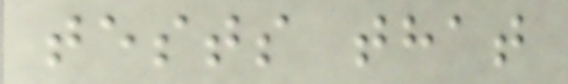tests that
